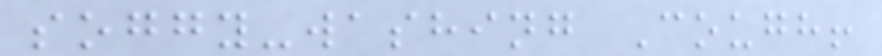soggy-washing Cough!
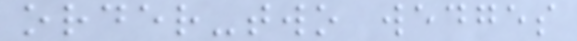order-two wedges
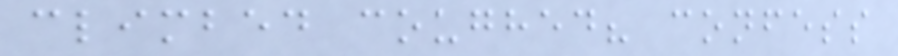climbed coughed? confess
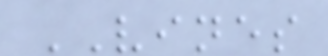VINES
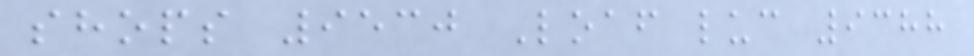shops 9530 Loaf luc 9388
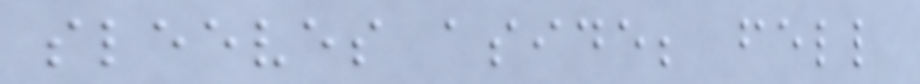sleeves aside; fell
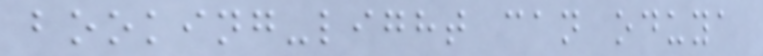booking-light can oduya
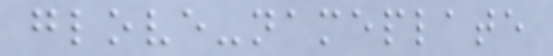glove-nameplate
